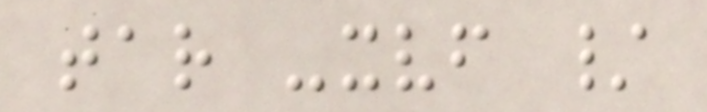tar -xvf /
